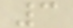3
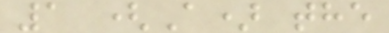1 (A) the
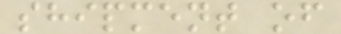shipment of
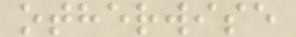otherwise
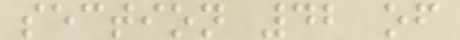section 42 of
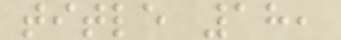title 18,
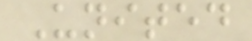United
